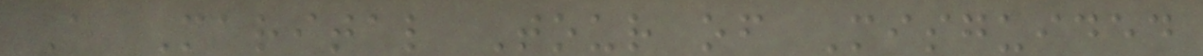A Marital Tour of Misguided
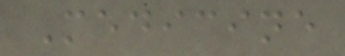Medicine
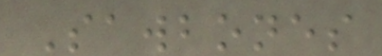Sawbones
